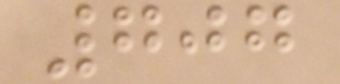707
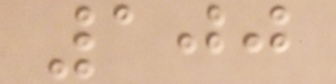100
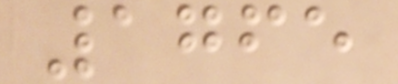1765
